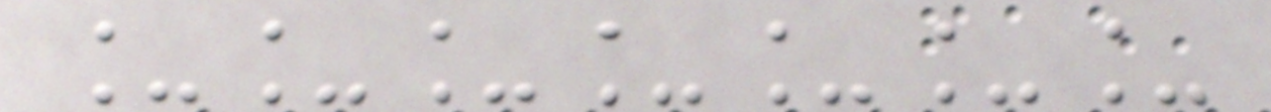_______
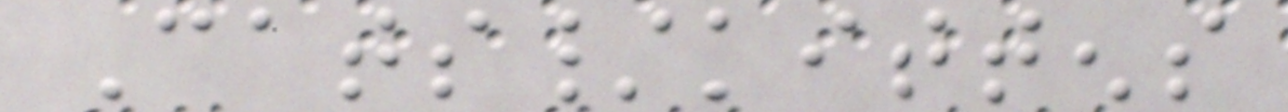Cats/kittens
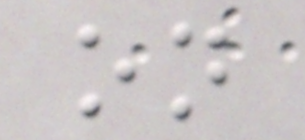on
